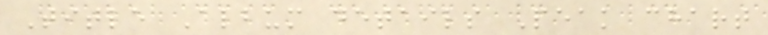Title Album details Peak chart
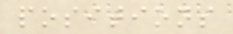positions
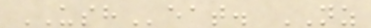USHeat. NZ
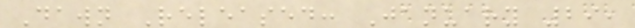Dawn Released: January 29,
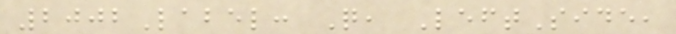2002Label: Q, LeftSide,
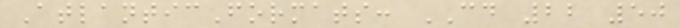AtlanticFormats: CD 22 50
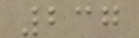237
